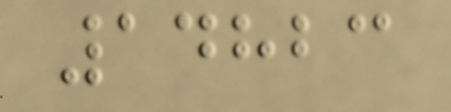14823
